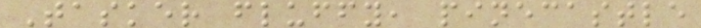Tasker fluffy, pinecastle
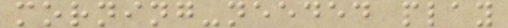morning-needed play
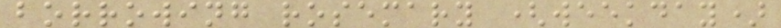borrowing rosemary (weekday)
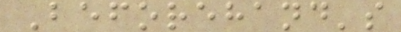Beforehand's
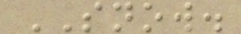SNOW.
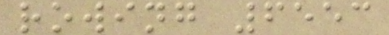rowing 6553
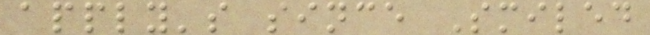apply's since Smiled
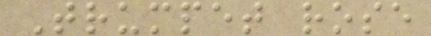Trumpet rose
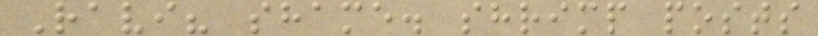Ravi? shame. shrimp posts
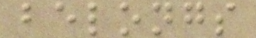belongs
